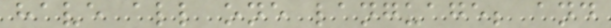have all one language; and
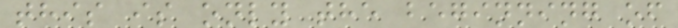this is only the beginning of
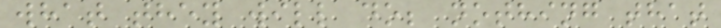what they will do; nothing that
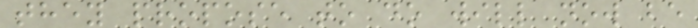they propose to do will now be
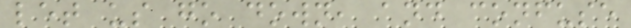let us go down, and confuse
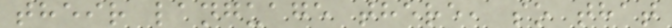their language there, so that
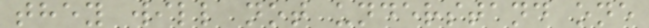they will not understand one
